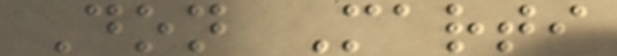Don Marti
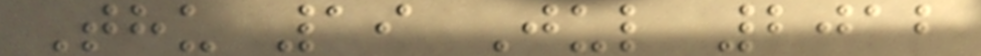Thu 19 Jul 2012
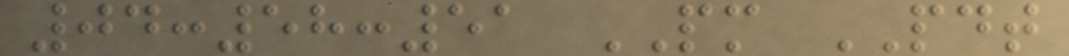04:58:51 PM PDT
